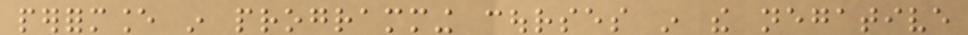performance in programming courses in the negative
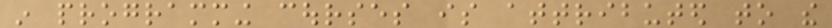in programming courses is attributed to the
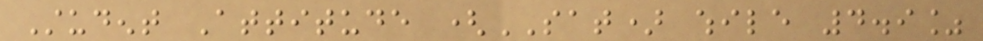Student Attitude (SAT) while 4.9%
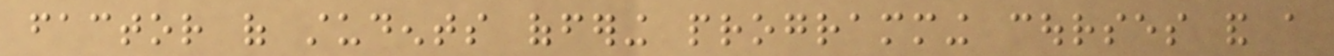factor of students offering programming courses and a
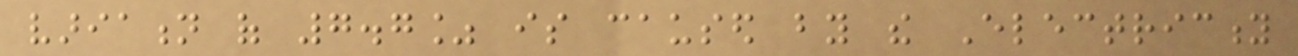variation of 7.7% is caused by the Electricity
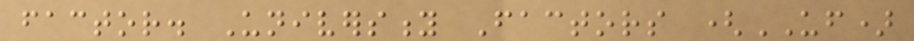factor. University Factors (UF)
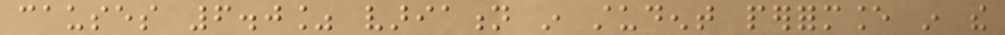causes 6.0% variation in student performance in the
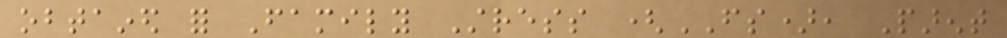obtained for Family Stress (FS), Parent
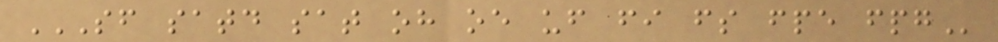SF SATD SAT OH OE UF FI FS FPE FPG
